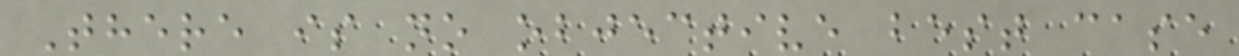There is no objective best case
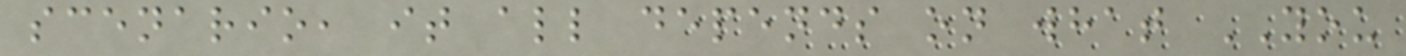scenario, it all depends on what YOU
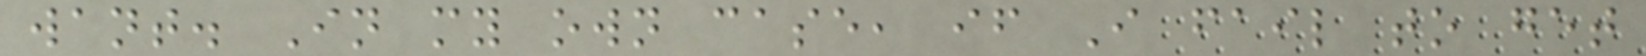want. In my own case, if I fail to get
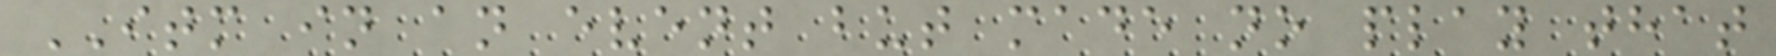ITM in an event but made no play that
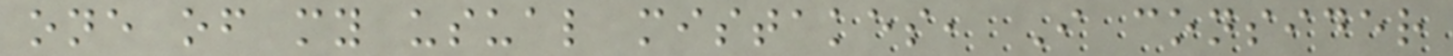one of my usual mistakes, I consider
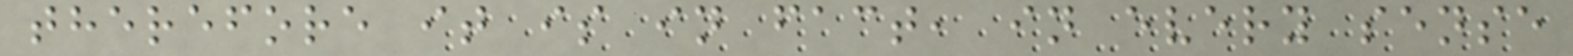therefore it is in fact, in every sense
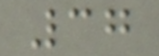37
